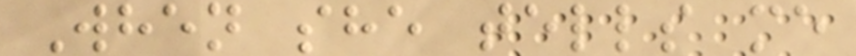When she tells me
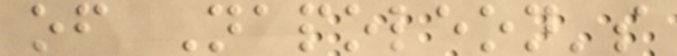of Napoleon's
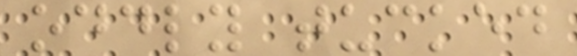oddly tucked
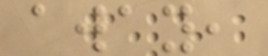away,
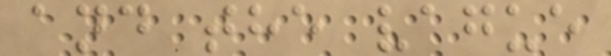and the vague
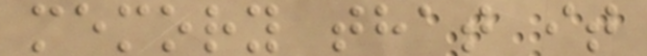memory that it
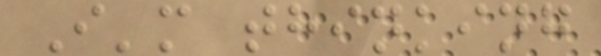I'm thinking
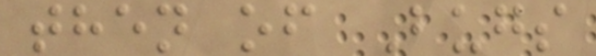then of Bugs
